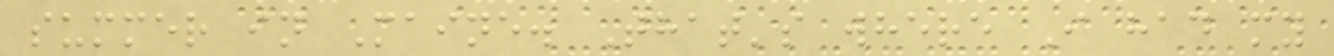summer in Maine. That's where I had my
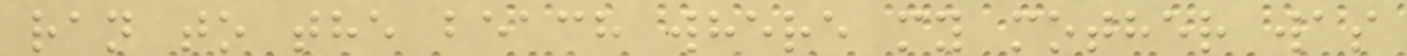ran to the beach where my mother was
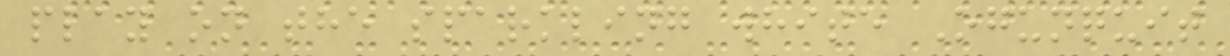play on the sparkling white Ogunquit
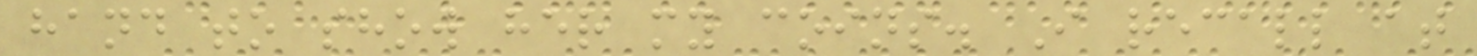hand to show her my coins. I recall at
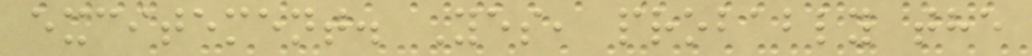excitement. Yes, probably the
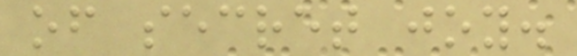of secret joy.
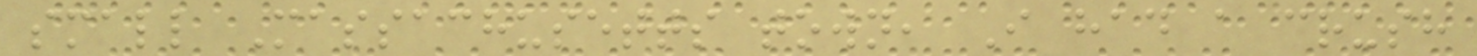small Massachusetts town, I had a crush
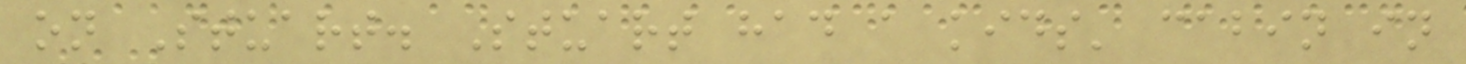on Stuart. Stuart had a kids' cabin in
